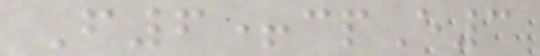F6+cpE3
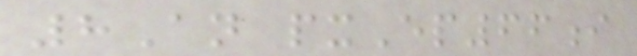8An pxEp66i
